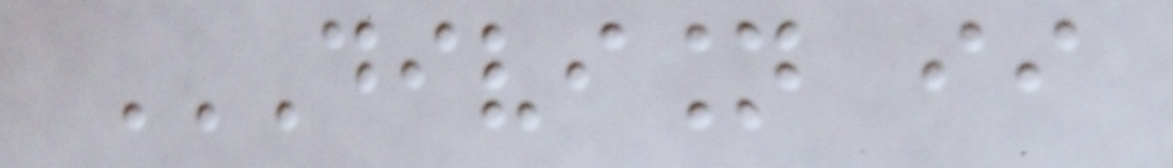DIVISION II
